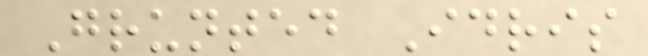Grunted Idris
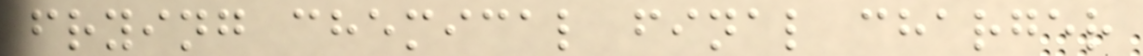frying chemical final charger
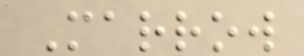Marrow
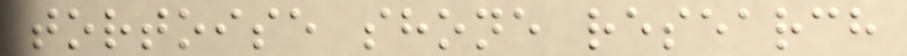tortoise shone research
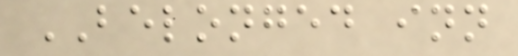BELONGED inn
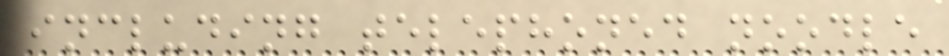including telephoned noodle
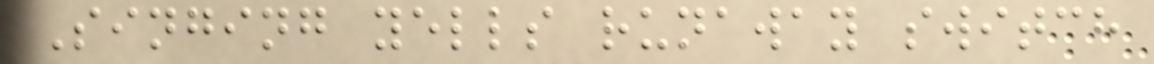Singing yells runaway switch
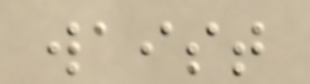waist
